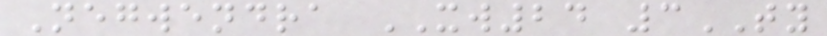Negwendra XW24 3TY
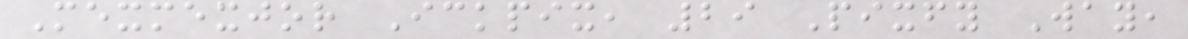Mexmexjor Ickpix, 29 Pixfy Way,
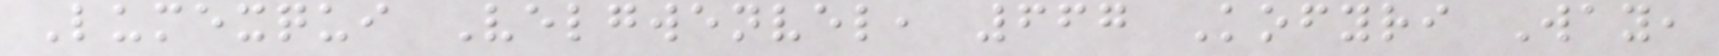Lumexqui Velgwenvel, 667 Kofyri Way,
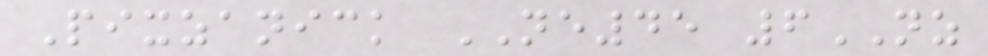Pixzanick NE45 6NZ
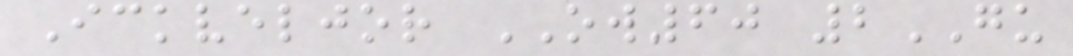Ickveljor OW60 2GU
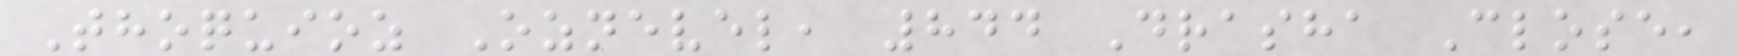Thoquioz Oznevel, 844 Drasha Close,
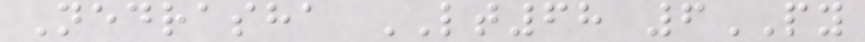Nedrasha LT68 6PY
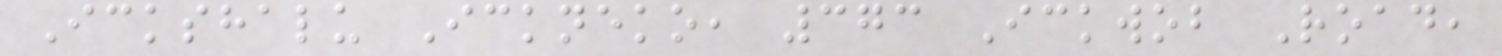Ickshalu Ickneko, 373 Ickwob Road,
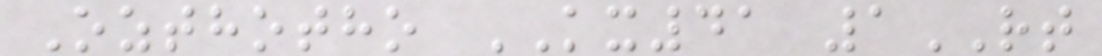Ozthotho KX41 1RT
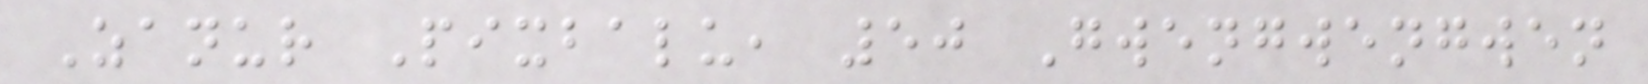Zanur Pixbalu, 50 Gwengwengwen
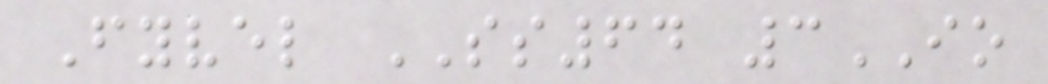Fyvel SS64 3IO
